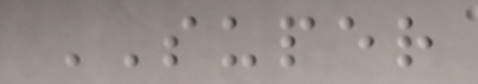SUPER
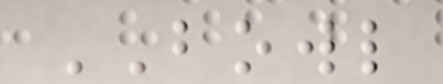BOWL
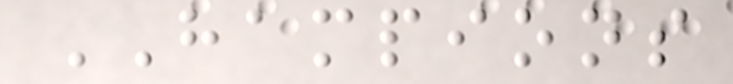HAMPIONS
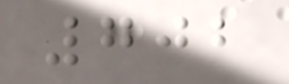702
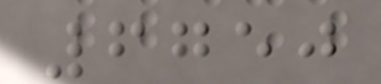6750
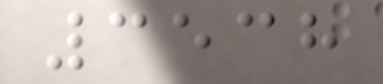3538
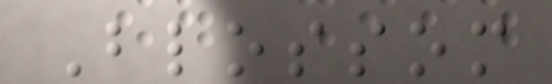Blossom
